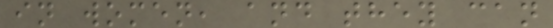in women, and they can
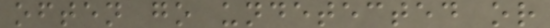often go undetected or
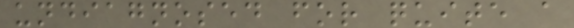undiagnosed for quite a
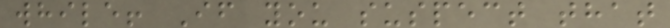while! If you suspect that
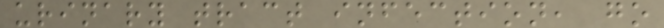urinary tract infection, go
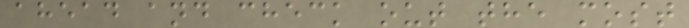ahead and check out the most
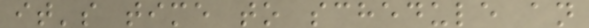it's time to schedule an
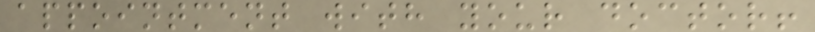appointment with your doctor!
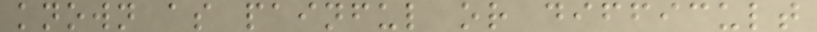known as painful or difficult
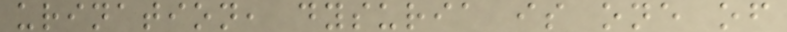urination, dysuria is one of
